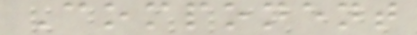Component
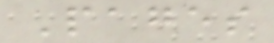Pages
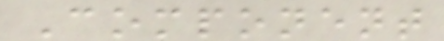Component
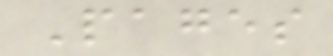Pages
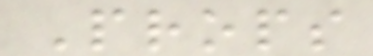Props
